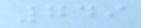749
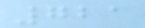721
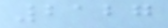2127
